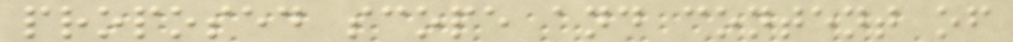proposed scope and content of
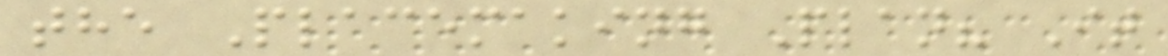the Placemaking Plan? It
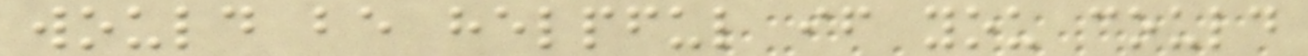would be helpful if you could
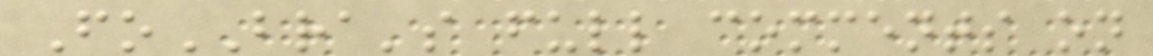FoBRA's full comments on
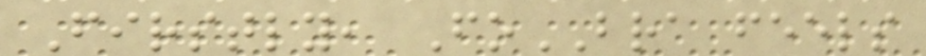Firstly, FoBRA feels
